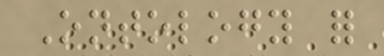Ontology for
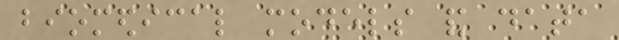biomedical models and data
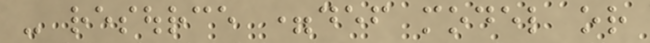- resource =def model or
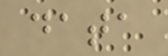data
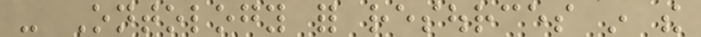- Ontology for resources in the
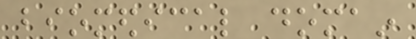biomedical domain
